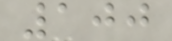100
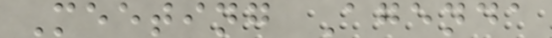Meeting Agenda
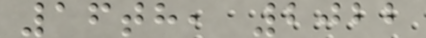16th, 2022
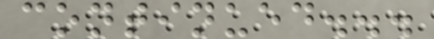continued...
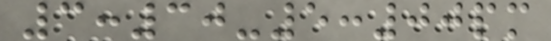3:30-5:00pm
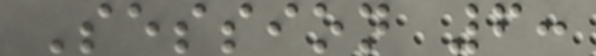Session 6:
